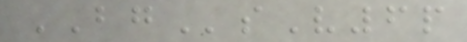BGsV6p
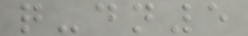q-dn5
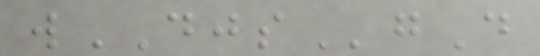wDJSgD
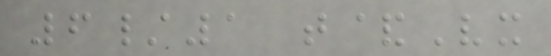6/1 t&Vx
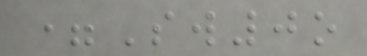=Sw0o
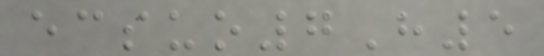ecsuo7H5
